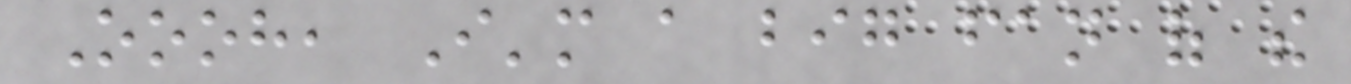Oooh, I'm a big fan of the
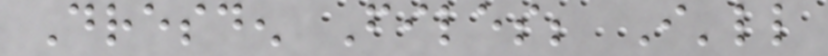Dresden Files; I'll
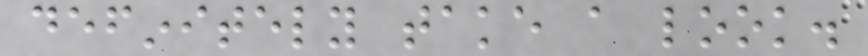definitely take a look.
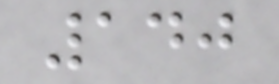140
